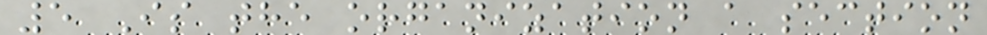5 Is the organization a section
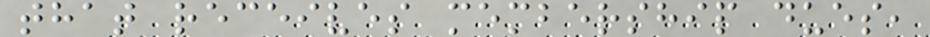that receives membership dues,
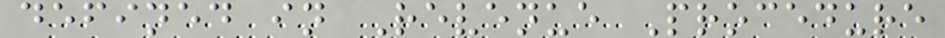defined in Revenue Procedure
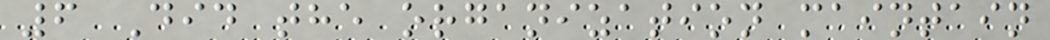6 Did the organization maintain
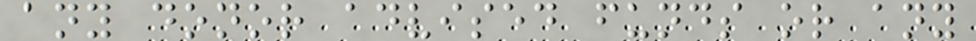any donor advised funds or any
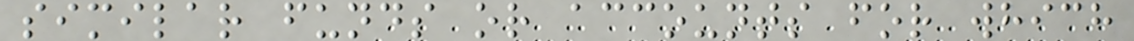similar funds or accounts for which
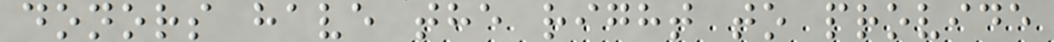donors have the right to provide
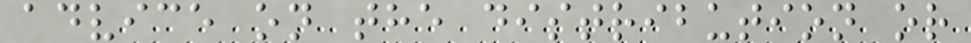advice on the distribution or
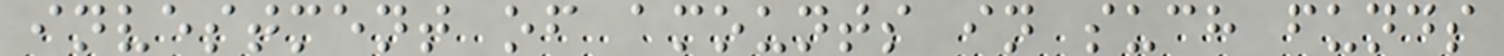investment of amounts in such funds
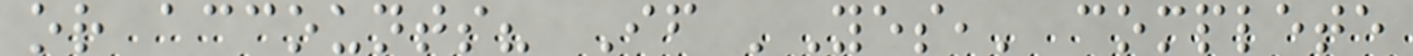or accounts? If 'Yes,' complete
